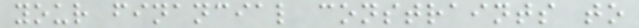your financial constraints to
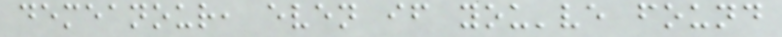demeanour, even if you've found
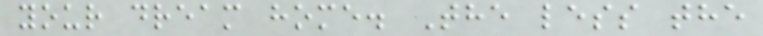your dream home. The less the
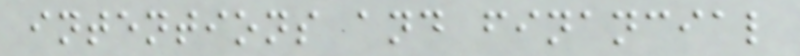intentions and financial
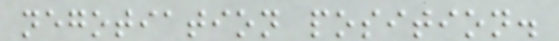negotiation position.
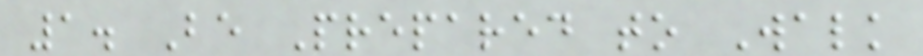1. Be Prepared to Walk
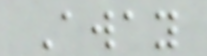Away
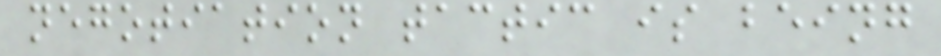negotiation tactic is being
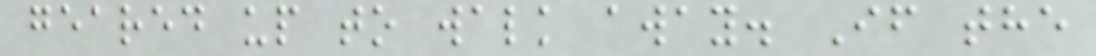geared up to walk away. If the
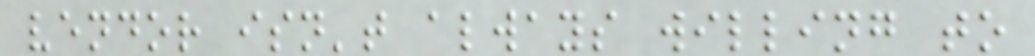vendor isn't always willing to
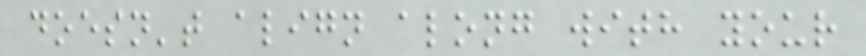doesn't align along with your
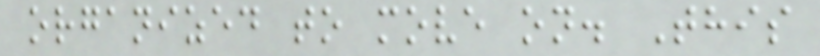organized to move on. This
